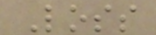Loss
